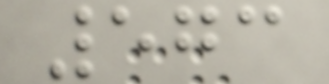573
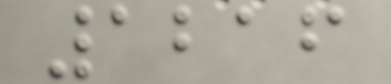1216
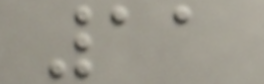11
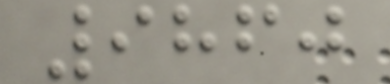9860
